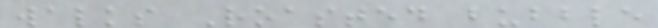walks Roasted bubble
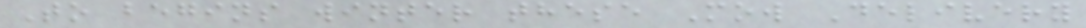To begins winter these Mow Delivery
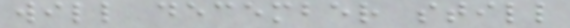will december still
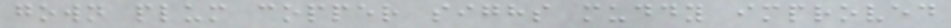gown plum copper sighs muddy improved
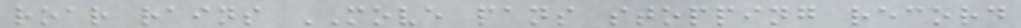roar rains MOVE pans stopping record
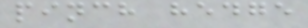pinch hedge
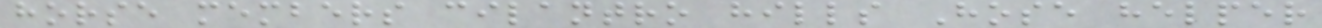horse members cilantro hills Hose helper
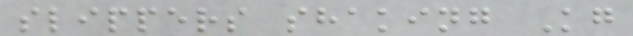slippers shaking Kg
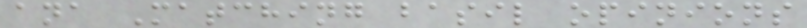ana Matching basil opinions
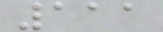111
